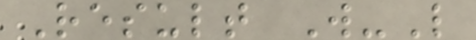Result W-L
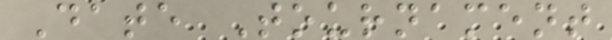Date Tournament
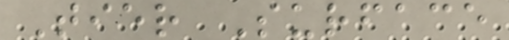Tier Surface
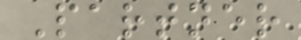Partner
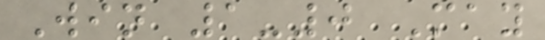Win 1-0 May
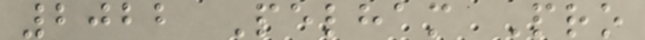2022 Pelham Pro
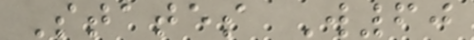States W60
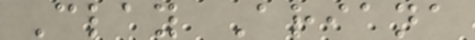Clay Ariana
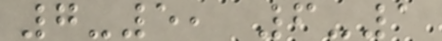7-5, 6-1
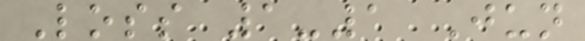Loss 1-1 Jun
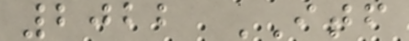2022 ITF
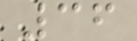36
